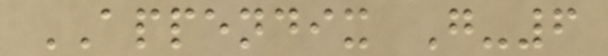APPENDIX G-6
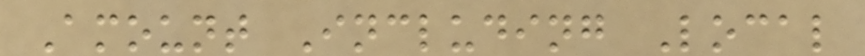Amount Including Local
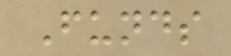Funds
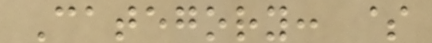Category: $
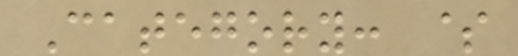Category: $
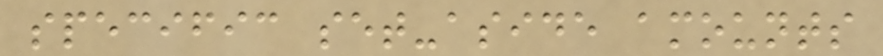specific set-aside amounts
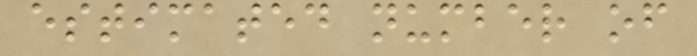estimated number of
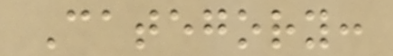Category:
